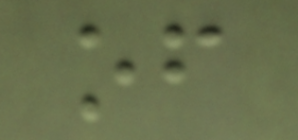of
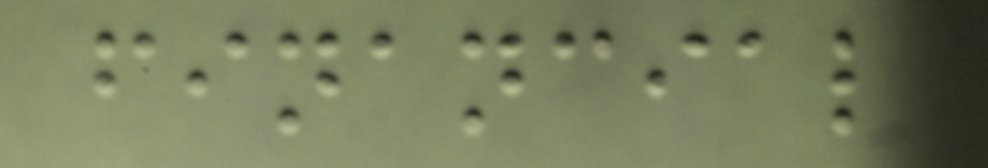financial
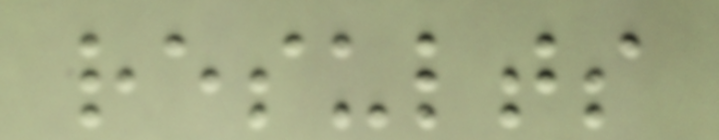results
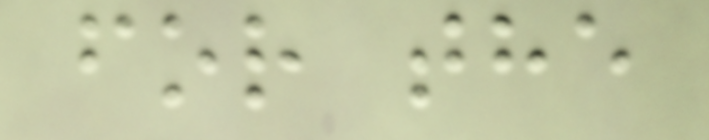for the
